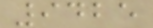9425
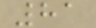81
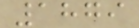1879
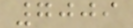7009
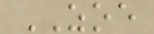ZOE
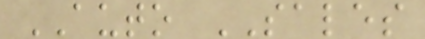AUTO SALES
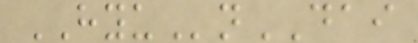HYUnDAI
